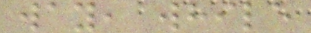way, while
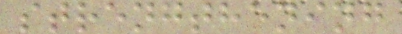strengthening
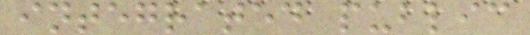integrated public
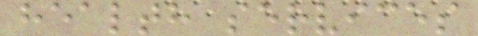health services
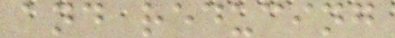and reducing
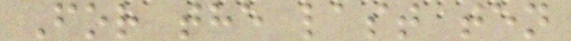For the last ten
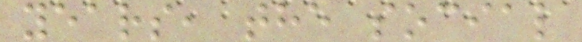years, the social
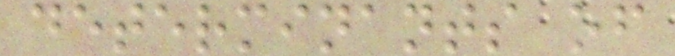determinants of
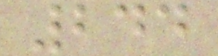244
